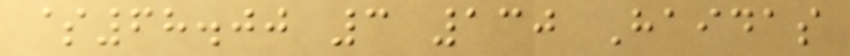$68.00 3 130 Haidas
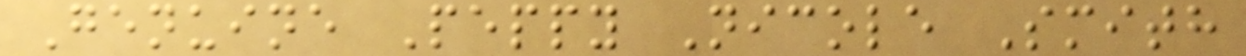Genuine Peppy Nicole Smith
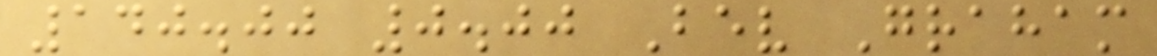140.00 0.00 Bev Graham
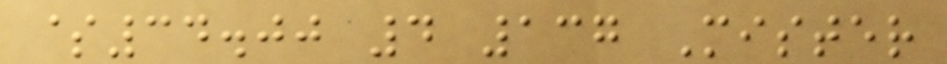$34.00 4 137 Mister
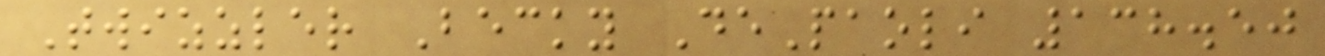Twizzler Becky DePaoli 138.50
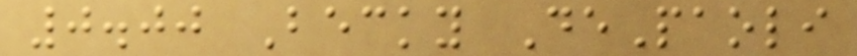0.00 Becky DePaoli
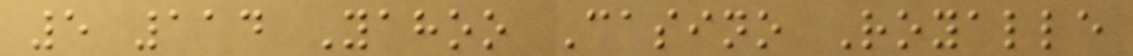5 114 Yahoo Casino Royalle
